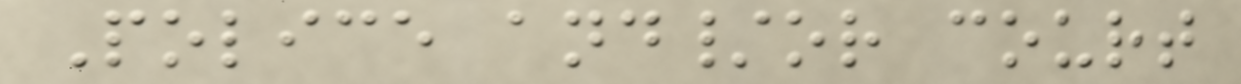Police and/or court
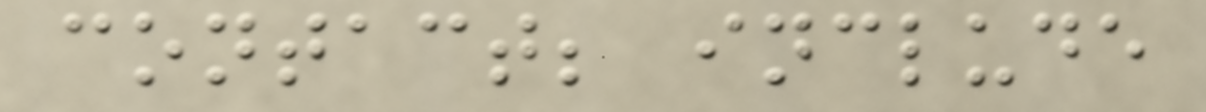contact; include
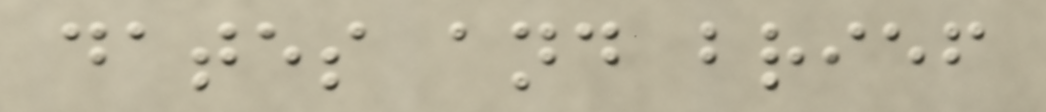dates and brief
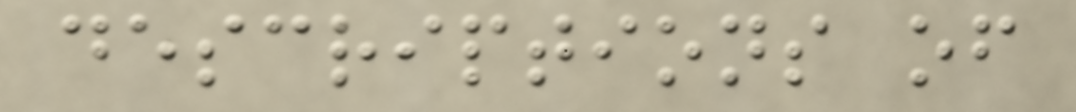descriptions of
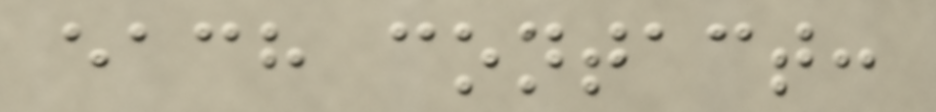each contact:
